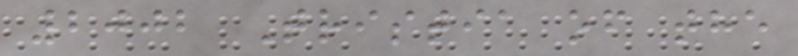2002 Tristia of the
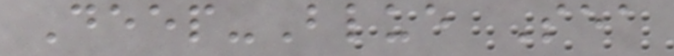Deep-Blue Sea
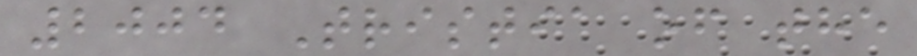2004 Tristia of the
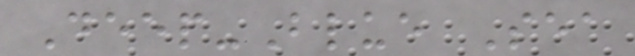Deep-Blue Sea
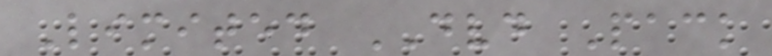Limited DVD Pack
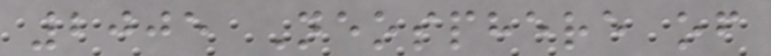2005 Neosphere of
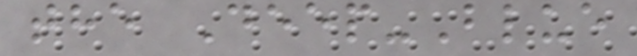the Deep-Blue
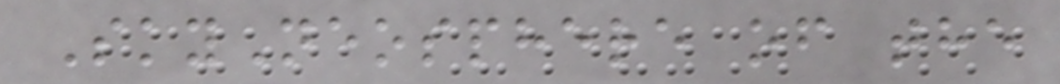SkyNeosphere of the
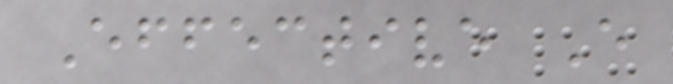Effective E
